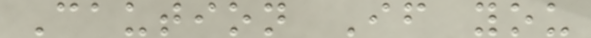Caution If you
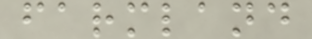farmland
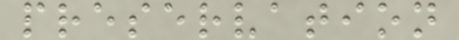preservation
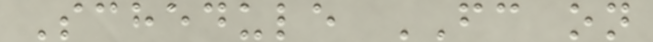Schedule FC on
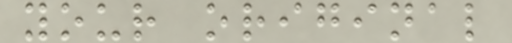your original
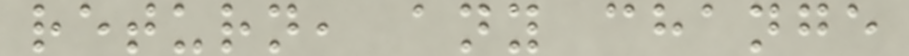return, any change
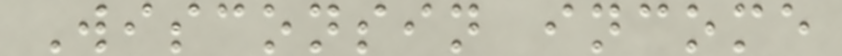Wisconsin income
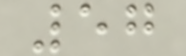57
